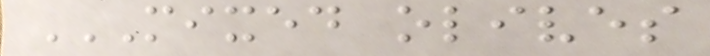MIXED OLIVES
